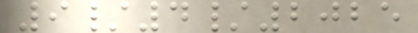9/4/2025
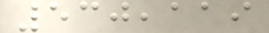530,119
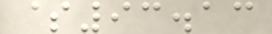$93.13
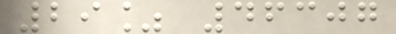29% 46307
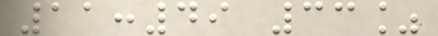11:49 33%
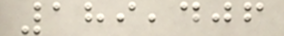189,406
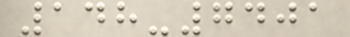148-7401
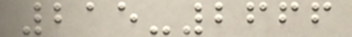215-2666
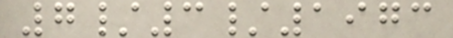7/3/1973
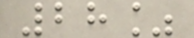28%
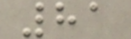81
